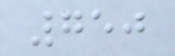750
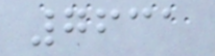7631
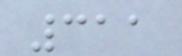311
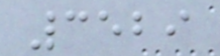3529
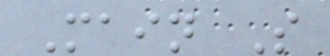Main S
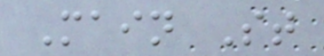Main St
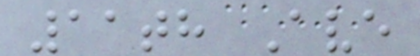11th Ave
